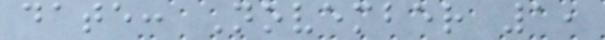date: November 1,
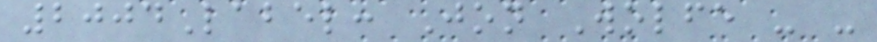2004Label: Jon Wolfe - -
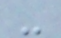-
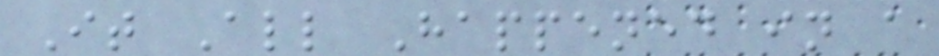It All Happened in a
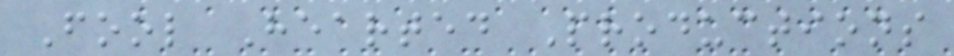Fool Hearted Productions
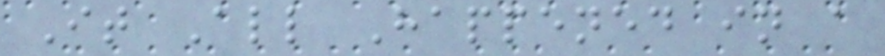It All Happened in a
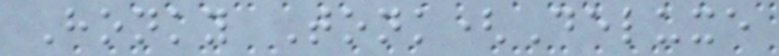Honky Tonk(Deluxe
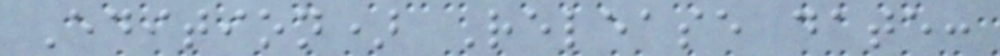Edition) Release date:
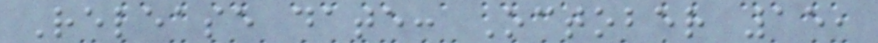Release date: October 15,
